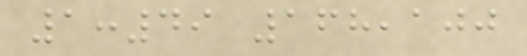1:49 168,100
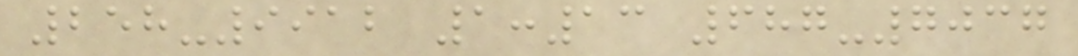258-9912 1:13 687-7037
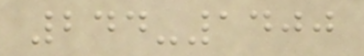244-1400
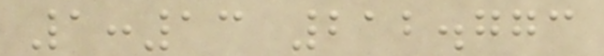1:13 212.773
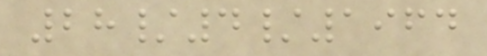28/4/1964
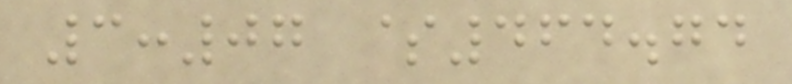3:07 $464.74
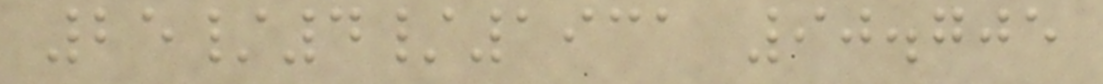25/4/1931 90.705
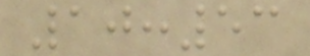10:53
